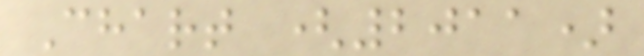Chart (2011)
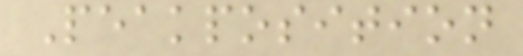Peakposition
